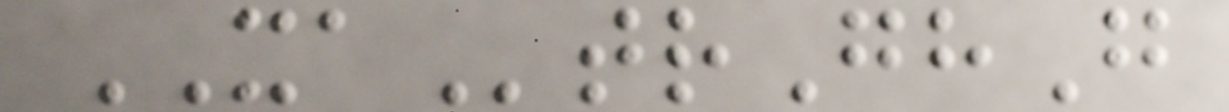XAtrGhG
